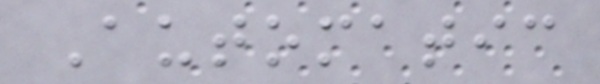Automatic
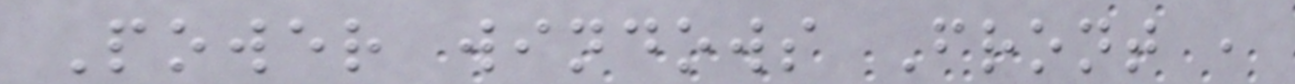Power windows Front ,
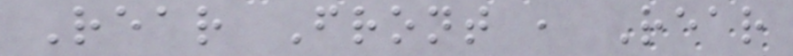Rear Front , Rear
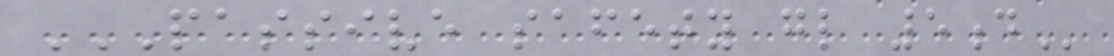PASSIVE SAFETY GL 5D
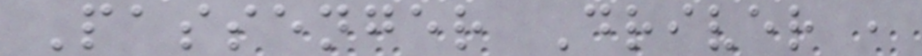Passenger Driver ,
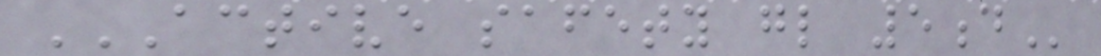ACTIVE SAFETY GL 5D
